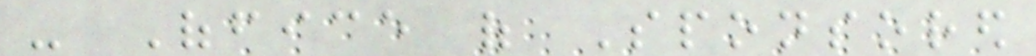- Office of Sponsored
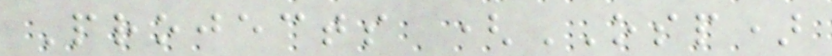Projects (OSP)
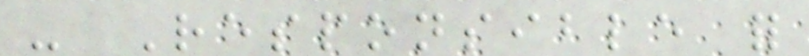- Responsible for
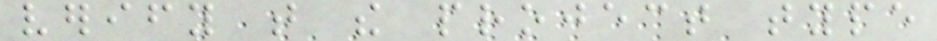verify that the project type
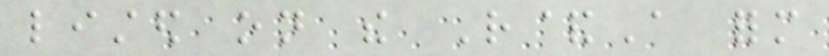listed on the R&A form
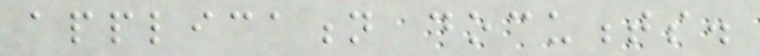application documents.
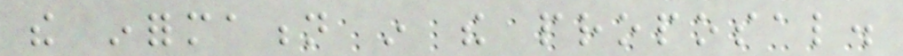the information in the proposal.
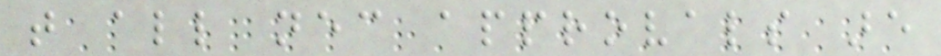that all necessary approvals are
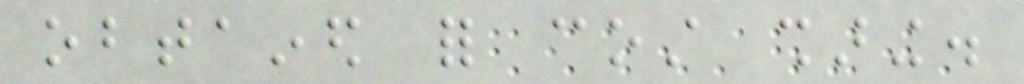obtained for cost sharing.
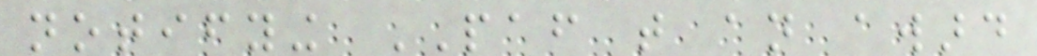notifying PAF that an award
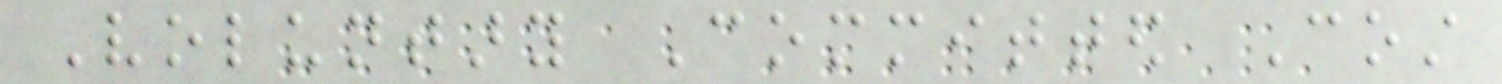Voluntary Committed Cost
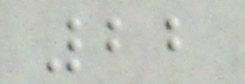22
